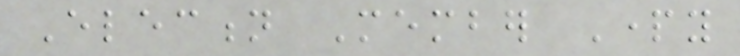Election Member Party
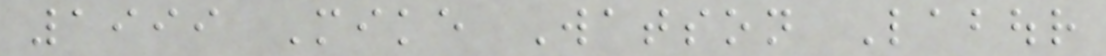1999 Mike Watson Labour
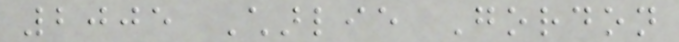2005 Charlie Gordon
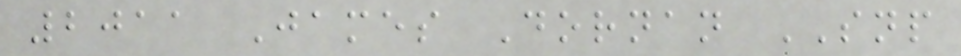2011 James Dornan SNP
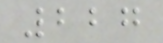227
